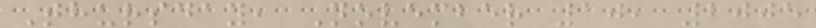Thursday, November 10, 2005
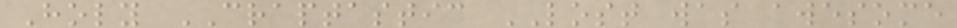Holy CRAPTASTIC LOST was awesome
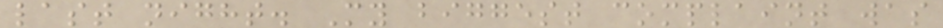last night. My biggest complaint was
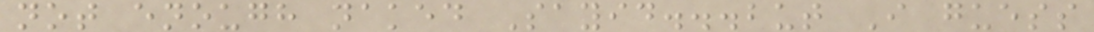not enough naked Sayid...but I guess
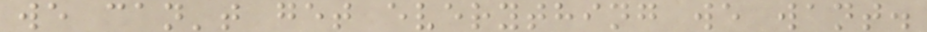we can't get everything we want.
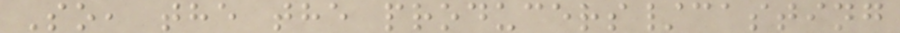So, the the producers/casting
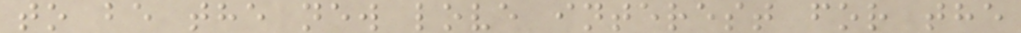to be the new love interest for the
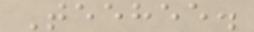Teehee.
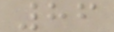86
